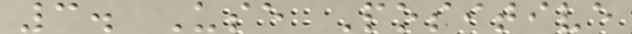3. Use Positive
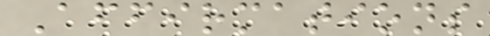Affirmations
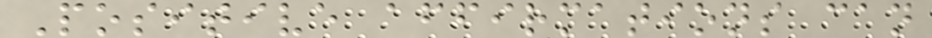Positive affirmations can
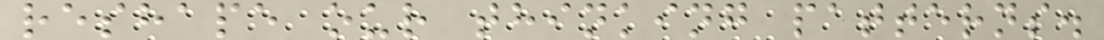reshape our thinking patterns.
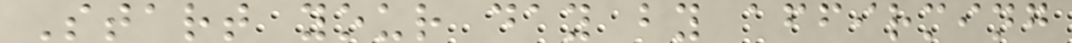Start your day by affirming
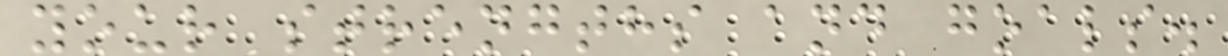your strengths and goals.
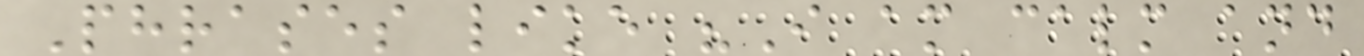Phrases like "I am calm and
